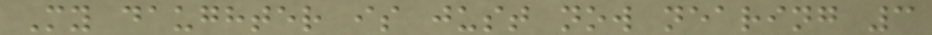My daughter is just now nearing 3
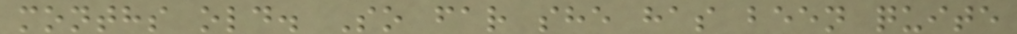months old. So far she has been quite
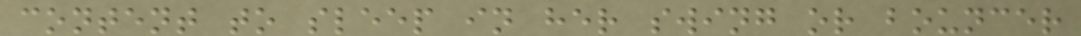content to sleep in her swing or bouncer
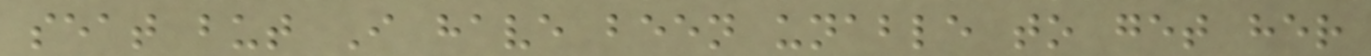seat but I have been unable to get her
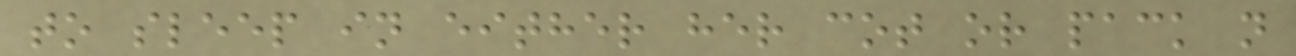to sleep in either her cot or pack n
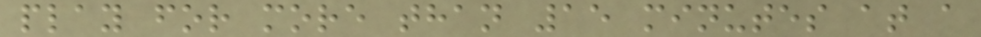play for more than 15 minutes at a
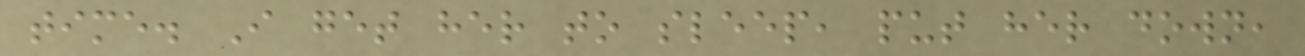time. I get her to sleep, put her down,
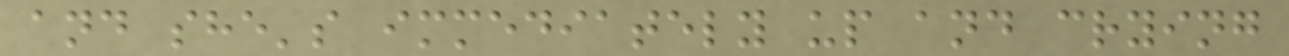and she's immediately up and crying
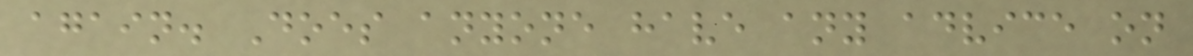again. Does anyone have any advice on
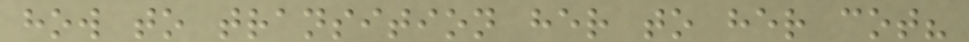how to transition her to her cot?
